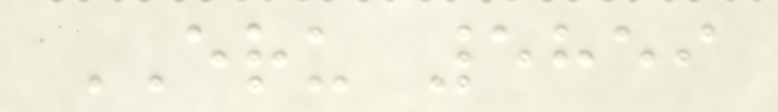ERU 5859
